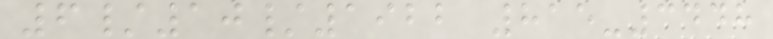6/10/1922 815-3448
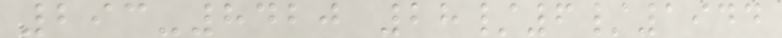293-8420 28/6/1944
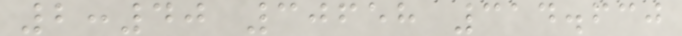2:40 30658 314.630
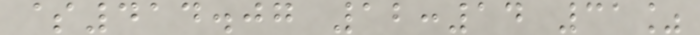$414.07 12:14 31%
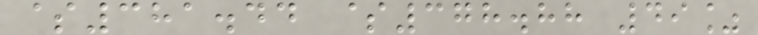$381.44 $378.88 49%
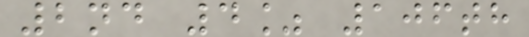2nd 4% 106th
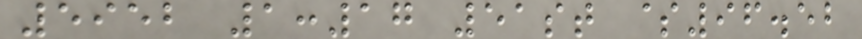5952 1:17 51st $96.52
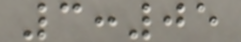3:05
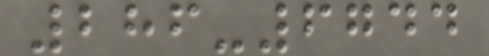286-6744
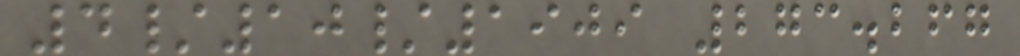4/10/1909 273.267
